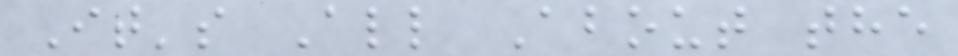It's All About the
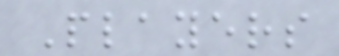Players
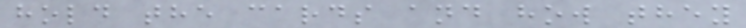hold the cards and how they
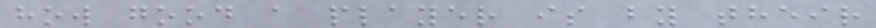how good a player is by their
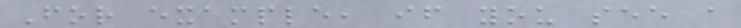For example, if you see a
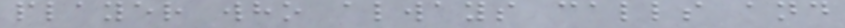player who always calls and
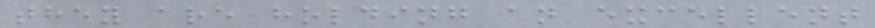they are holding an excellent
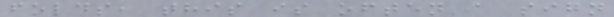folds, this is often a sign
